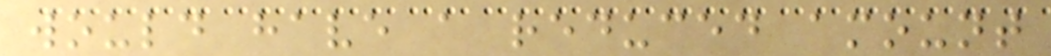would have a reduced amount
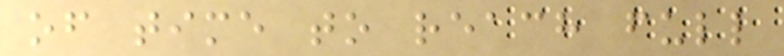of time to reach full
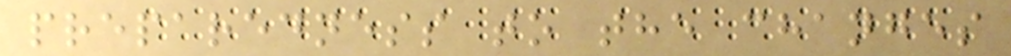preparedness to the changes
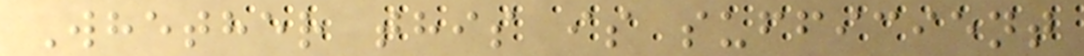Whether this is sufficient
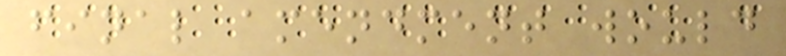final amendment would
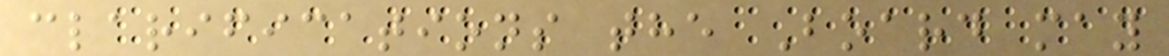clarifications the Board may
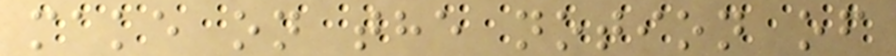make on the notion of
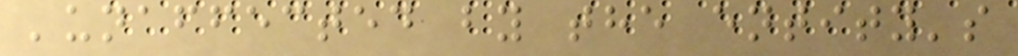'unaffected by the entity's
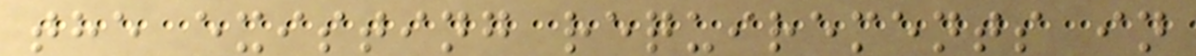the existing requirements in
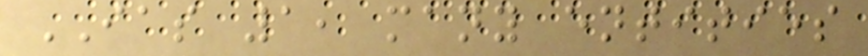IAS 1, many entities
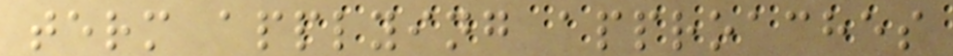term applying approaches
